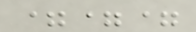===
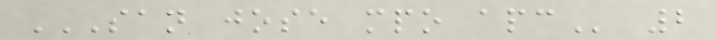SAN JOSE MPO APC 2
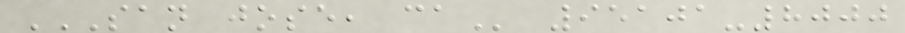SAN JOSE, CA 95101-8000
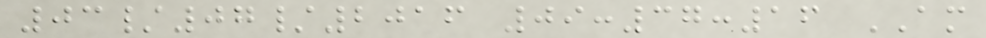03/07/2016 09:37:16 AM
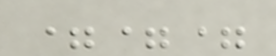===
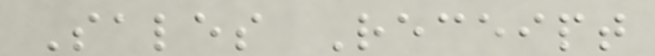Sales Receipt
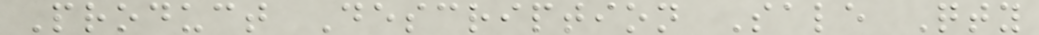Product Description Sale Qty
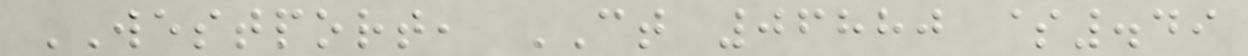WESTPORT, CT 06880 $.49
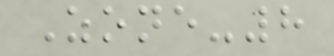Zone-8
